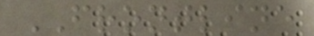FRONTLINE
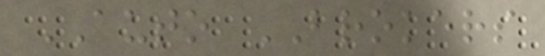AUTO BROKERS
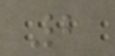2
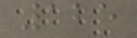125
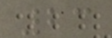23
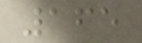165
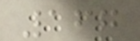167
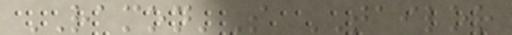RAMON'S TAILOR
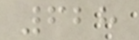628
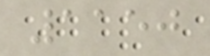1150
